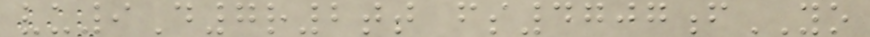vu9D7r2tt fs4707fYO
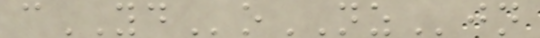cYDoNZjn
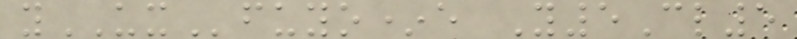yUXfuyo*e Y5Cl5
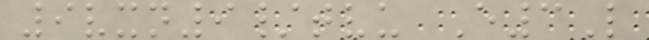9vxn9/tvu E3L
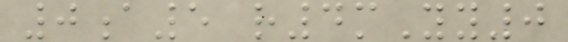0a5 r4mYy0
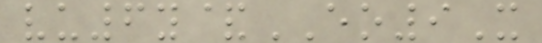vu6y&EO9X
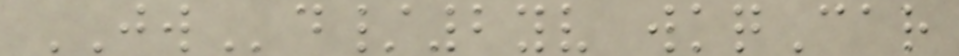JWd/2yv wkqCar
